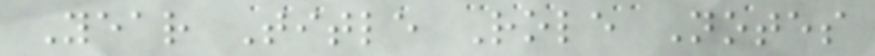Year Title Role Notes
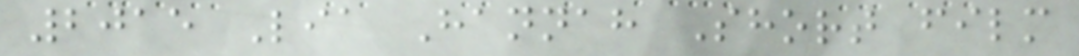2015 Lia Hannah Short film
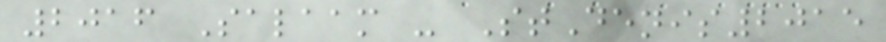2016 Salaam - StDenis2015
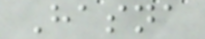Hasna
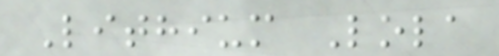Lithium Lola
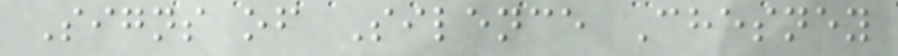Signs of Silence Chesney
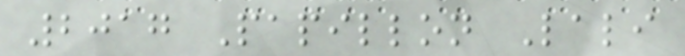2017 Papillon Lali
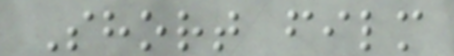Short film
